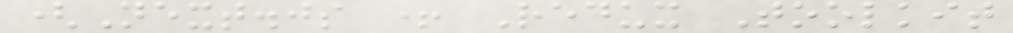(Next.js + Redux Toolkit
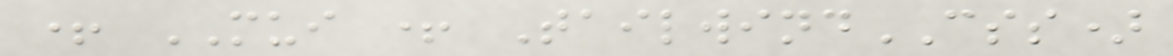+ MUI + TailwindCSS)
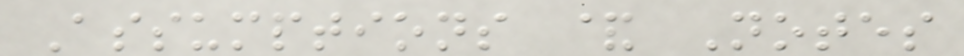Assumptions & Notes
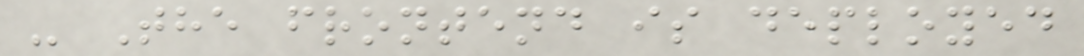- The frontend is deployed
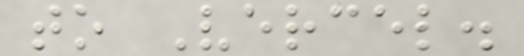to Vercel.
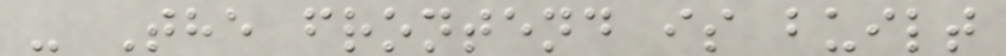- The frontend is built
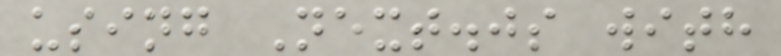using Next.js with
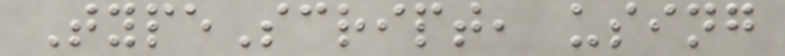TypeScript, using
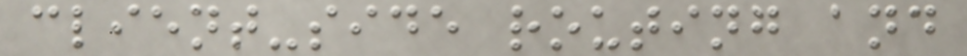client-side routing and
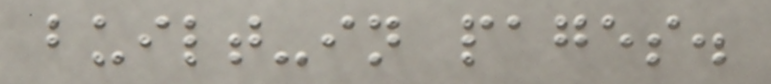built-in pages.
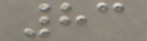83
